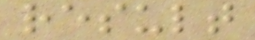result
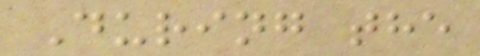During the
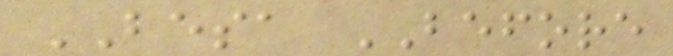BESA BEFORE
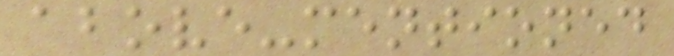above-mentioned
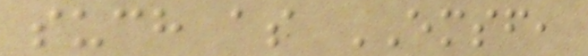such as EMSF,
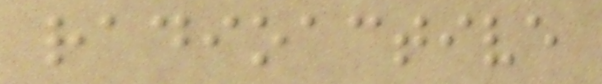radioactive
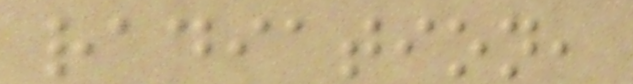radiation,
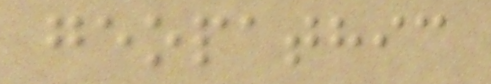geopathic
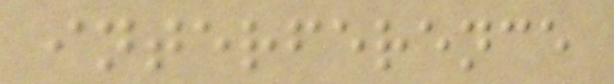interference
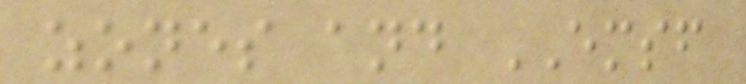zones and EMSF
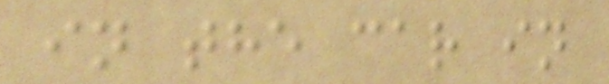in the car in
